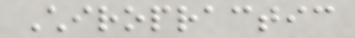Chiropractic
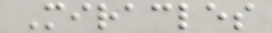Miracles
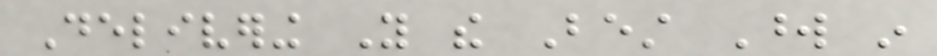Delivering You the Best Word in
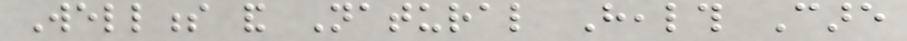Wellness and Natural Health Care
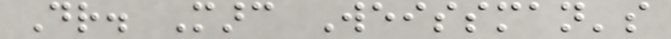Dr. Marc Weissman's
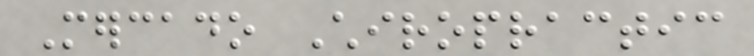Mercado Chiropractic
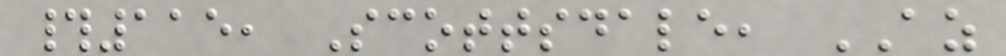#115, Scottsdale, AZ
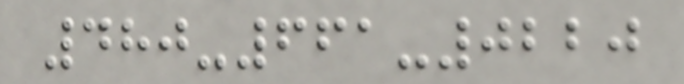480-661-0220
